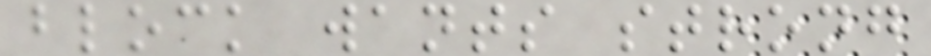block wants strong
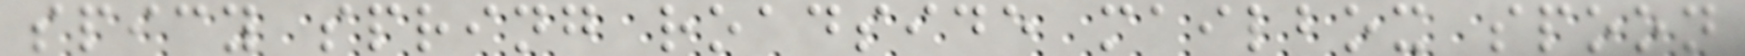spicy spring roadside mailbox spoon
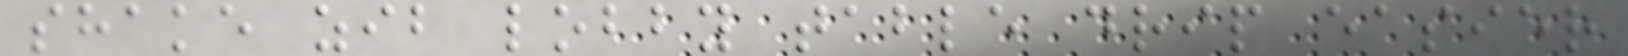shake zib lobby table drip easier
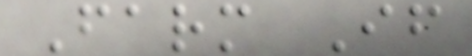Farm If
